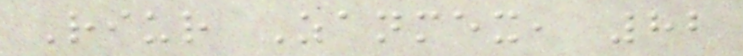Riur Zanmex, 82
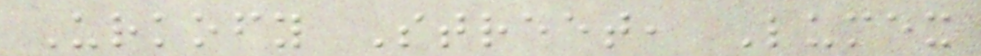Urkofy Street, Lumex
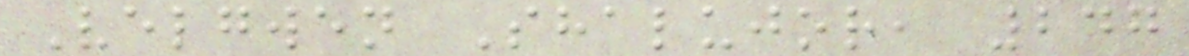Velgwen Shalujor, 247
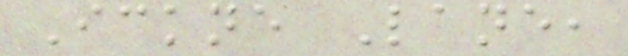Ickne Lane,
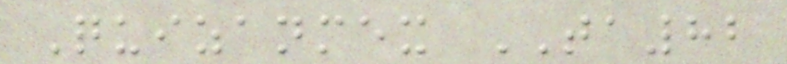Quizanmex TA82
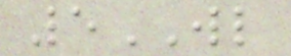5WL
